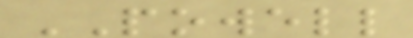POWELL
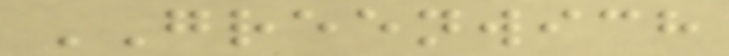GREENWICH
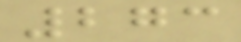273
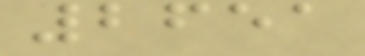2651
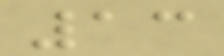13
